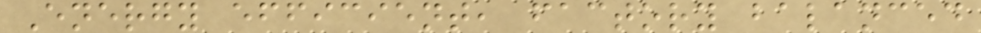Energy efficient, factory balanced
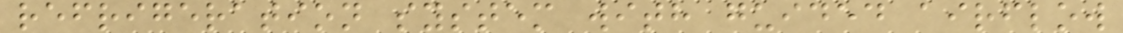refrigeration system with guided airflow
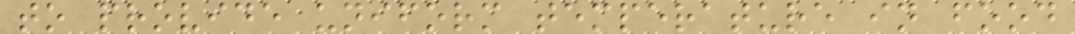to provide uniform temperature in food
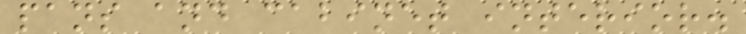pans and cabinet interior.
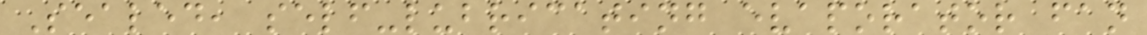Sealed, self-lubricating evaporator fan
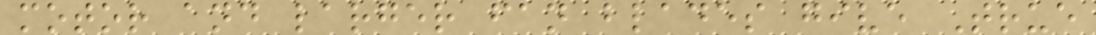motor and larger fan blades give True
